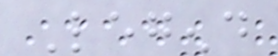Legend
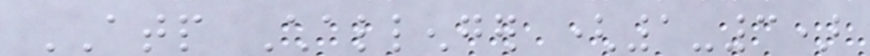ATP Challenger (1-3)
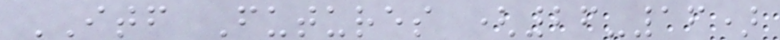ITF Futures (26-16)
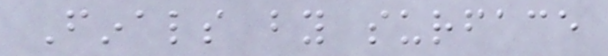Finals by surface
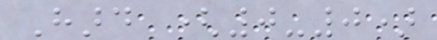Hard (0-0)
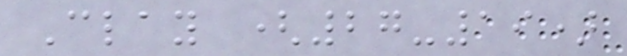Clay (27-19)
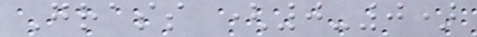Grass (0-0)
